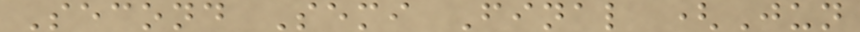Second Semi Final (Jun
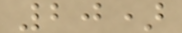20)
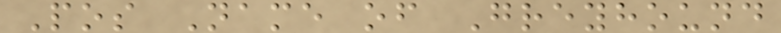Pos Name of Greyhound
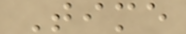Time
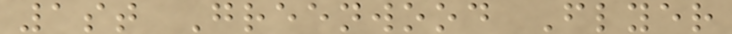1st Greenwood Flyer
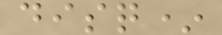disq*
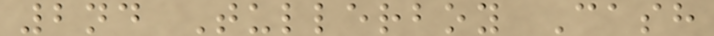2nd Tullerboy Cash
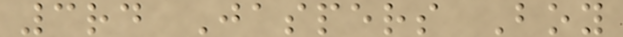3rd Jaspers Boy
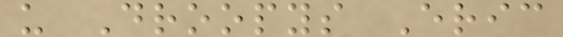u Droopys Eric
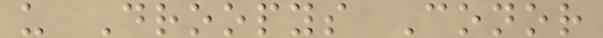u Droopys Conor
